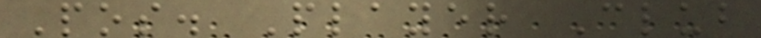Pos. Player Club
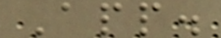App.
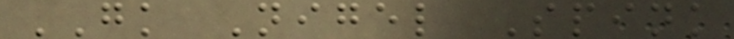GK Nigel Spink
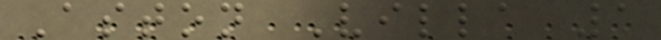Aston Villa 1
